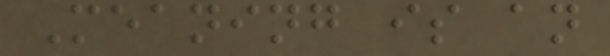Meaning is an
